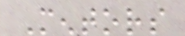Mentors
